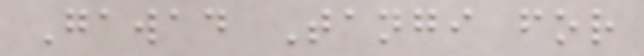Gawad Tangi for
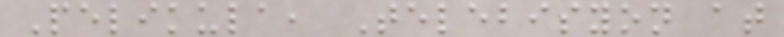Pelikula, Telebisyon at
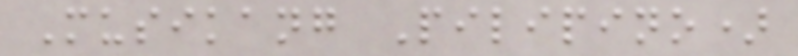Musikang Pilipino)
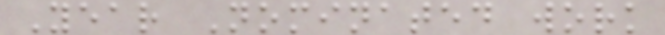Year Nominated work
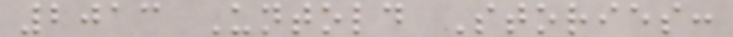2013 Untold Stories:
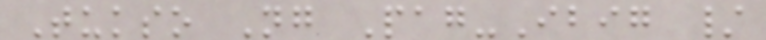Tukso Ng Pag-Ibig /
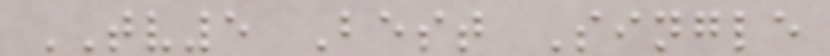TV5 Best Single
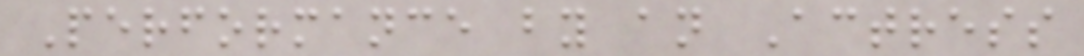Performance by an Actress
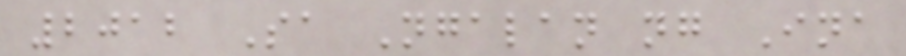2012 Sa Ngalan ng Ina
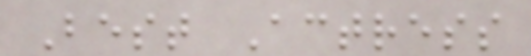Best Actress
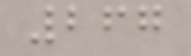267
